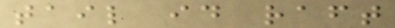tail id raft
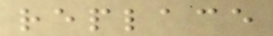replace
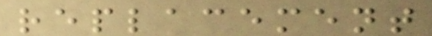replacement
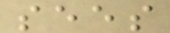sees
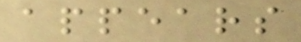appears
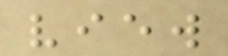view
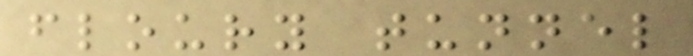floury tunnel
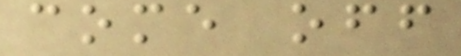come off
